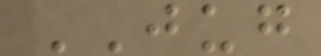JUG
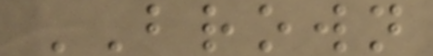BROWN
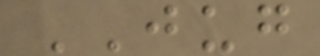JUG
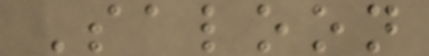Saloon
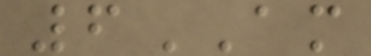6AM
